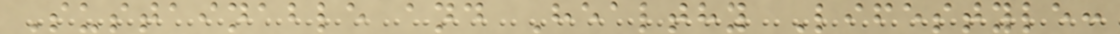Sustainable and Healthy Lifestyle:
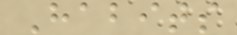Habits
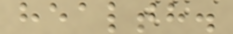health.
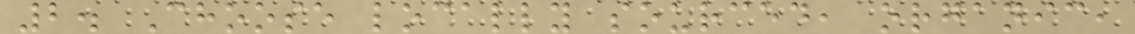2. Choose locally sourced, organic,
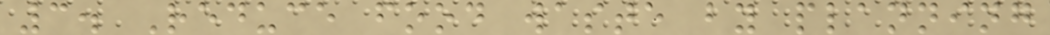3. Reduce food waste by planning
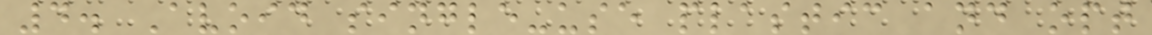4. Avoid single-use plastic and opt
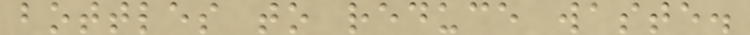bottles to reduce waste.
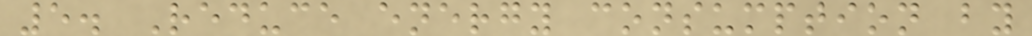5. Reduce energy consumption by
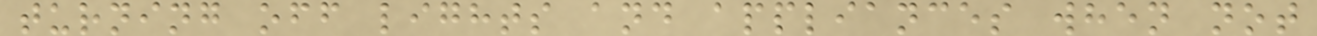turning off lights and appliances when not
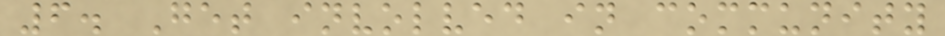6. Get involved in community
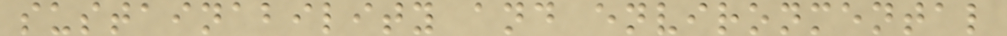sustainability and environmental
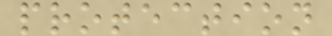protection
